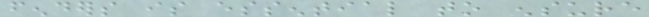fenders is essential to ensure
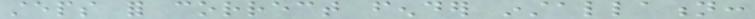steps for correct fender installation:
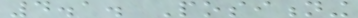4.1. Positioning
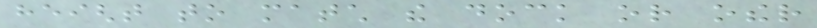height to match the dock or other
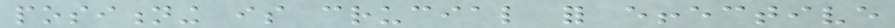positioning is crucial for effective
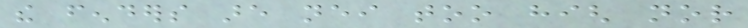the fenders are neither too high nor
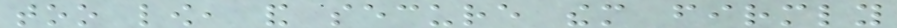too low, and secure them firmly
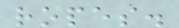ropes.
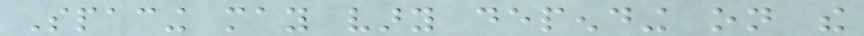Spacing may vary depending on the
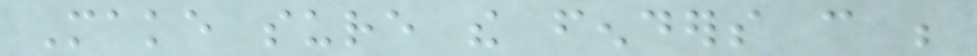Make sure the fenders can be
